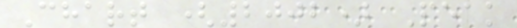Chart (2002) Peak
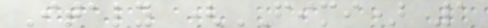Italy (FIMI) 1
